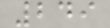249
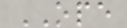OPE
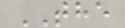THE
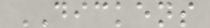DICKENS
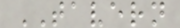TAVERN
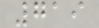719
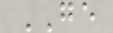GE
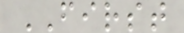FIRST
